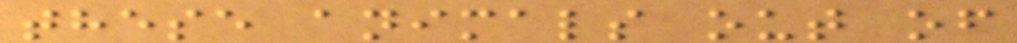these animals out of
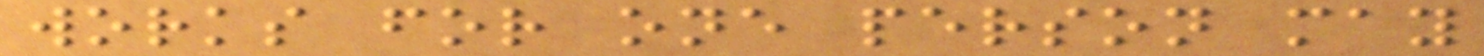works for one person may
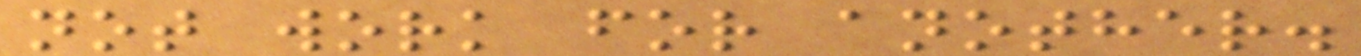not work for another.
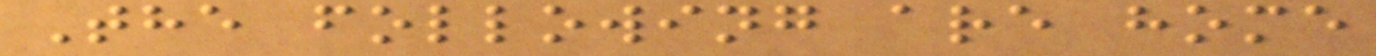The following are home
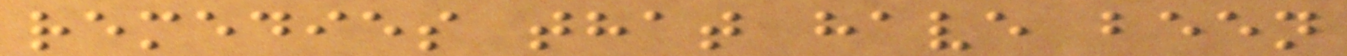remedies that have been
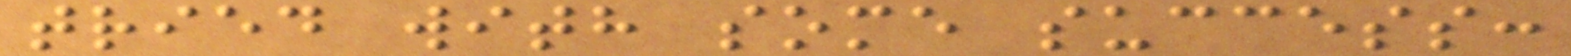tried with some success:
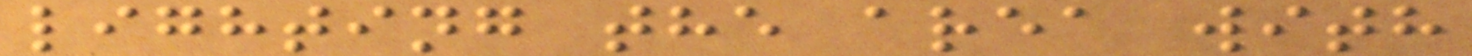lighting the area with
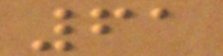61
